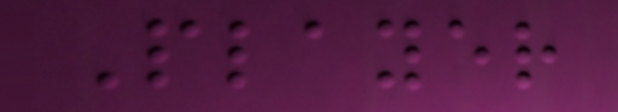Player
